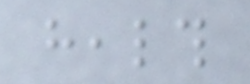health
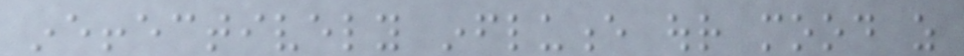ineffectively influence our mood as
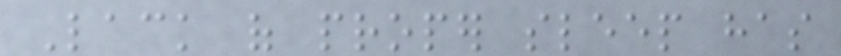Lack of proper sleep has
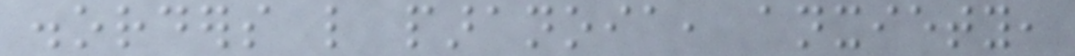disorders like paranoia, anxiety,
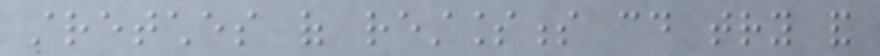stretches of restlessness could try and
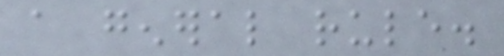a general rule.
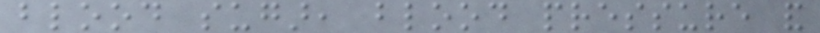blood sugar, blood pressure and
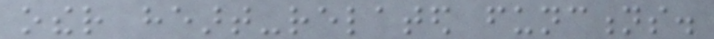other heart-related functions.
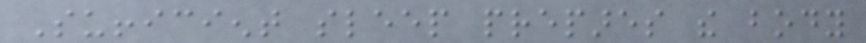Sufficient sleep prepares the body
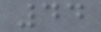44
